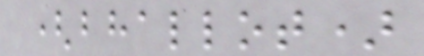(bhallot)
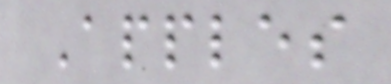Apples
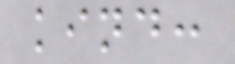kind:
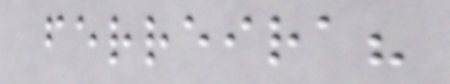ferreira?
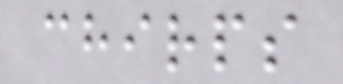chirps
